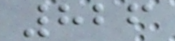826
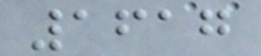1617
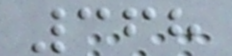368
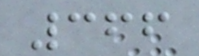366
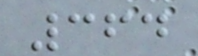364
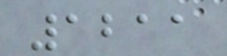1211
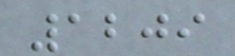1209
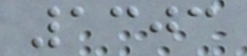1303
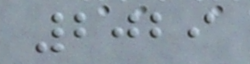2029
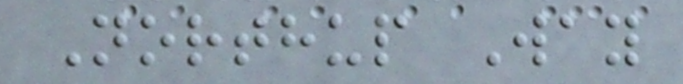Northup Way
